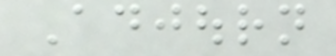Adjourn
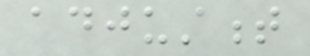adjustment
